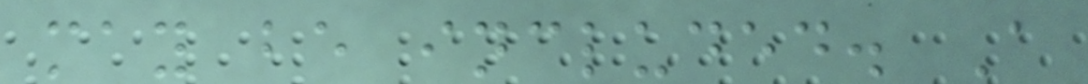may be included. A
